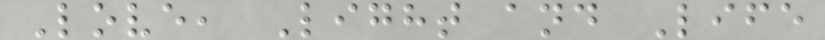Love, Light and Life
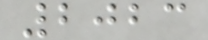2023
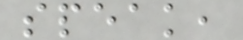speak,
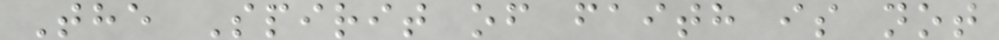The Spirit of faith is not
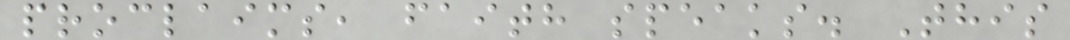proclaims, faith speaks. This
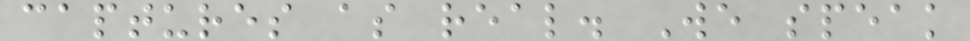captures as real. We speak
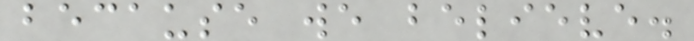because we believe.
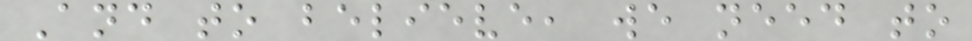And to believe, we need to
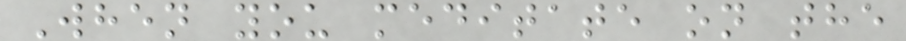When you meditate on the
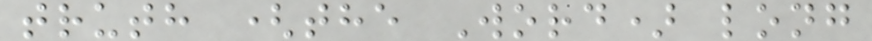truth (the Word) long
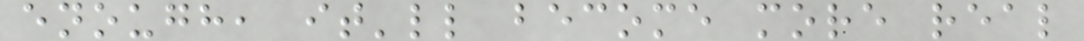enough, it'll become more real
